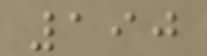190
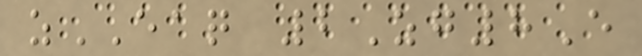zEAQ 2Zg8E
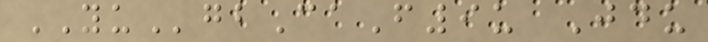YUgbCaF9u Jdu
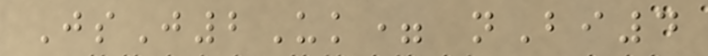JsJ2Uk= nBi4
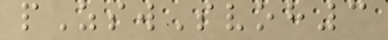pZswSvoh3
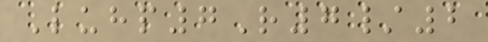Luhp7R7/2
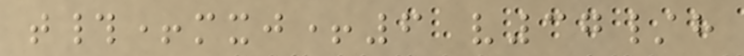t#+mxj+6 v37/h
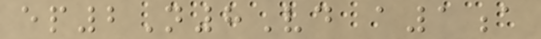ep2N8Vd a1a
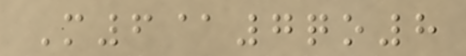M6@7qo8
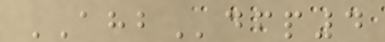AHBdfp4
